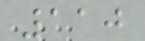110
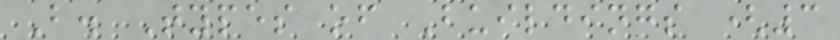B. Types of Buildings (3
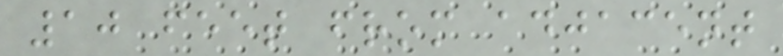10 feet from adjacent
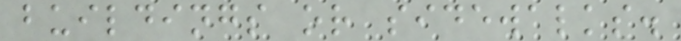buildings or sidewalks.
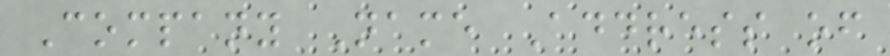Company Name Address of
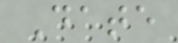Date
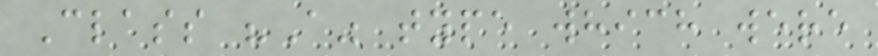Class "A" type which were
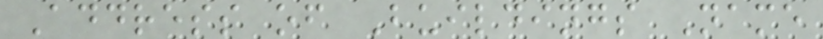Address of Buildings Name
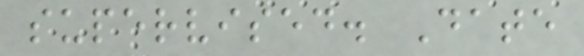supervised. Date
